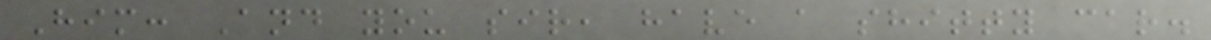Him: And you sir, have a shitty car.
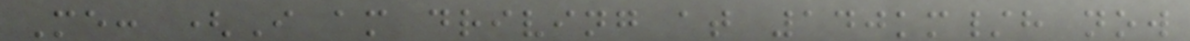Me: (I am driving at 140km/h now
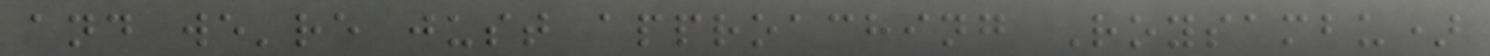and we're just approaching Roysambu)
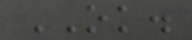OK.
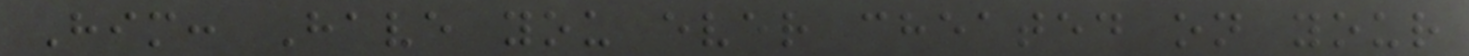Him: Have you ever cheated on your
